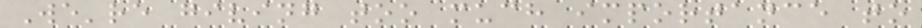We're giving too much importance to
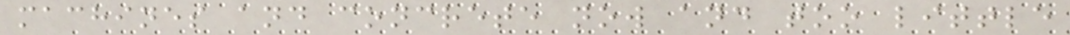machines and concrete now and too little
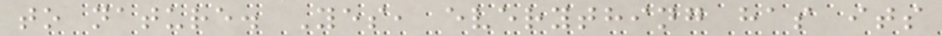to nature. Yes, everything has its
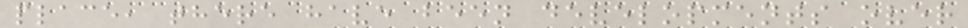place, there have been developments over
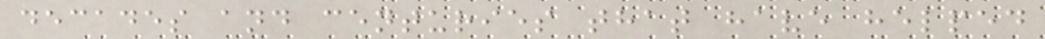decades and centuries that have helped
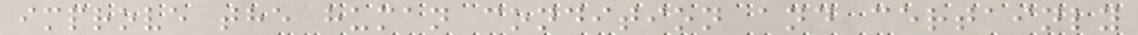improve the human condition and certainly
